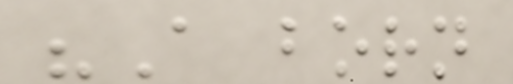"A born
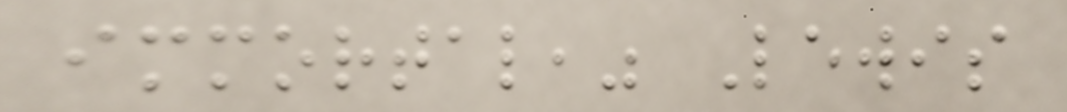immortal," Lewis
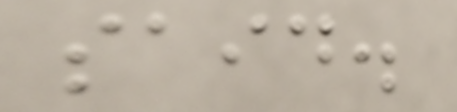said.
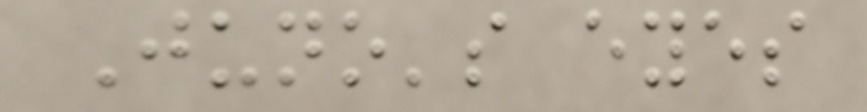Juno's eyes
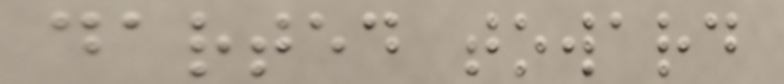darted toward
